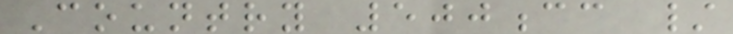Country 500cc /
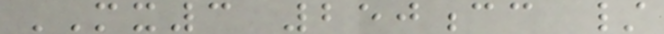MX3 250cc /
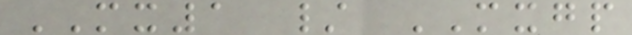MX1 / MXGP
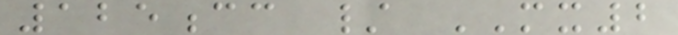125cc / MX2
